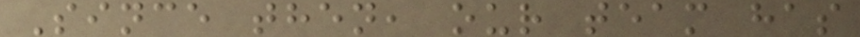Since then, our team has
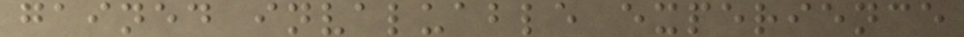gained invaluable experience
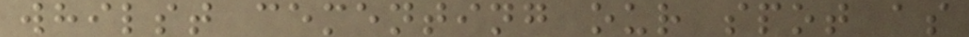whilst cementing our spot as
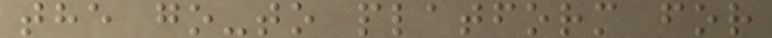the go-to platform for
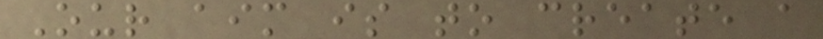Our aim is to create a
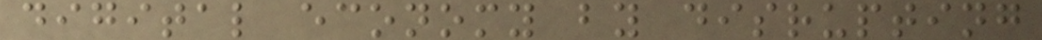digital economy by disrupting
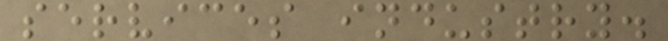services industry.
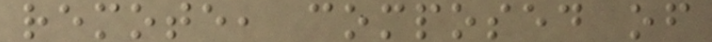remote, composed of
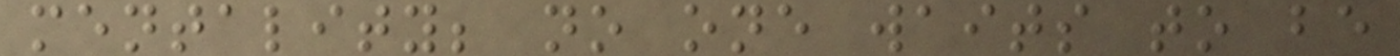mentality; no one waits to be
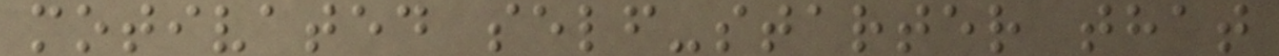motivated self-starter that
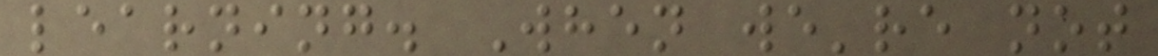learning. When we're not
